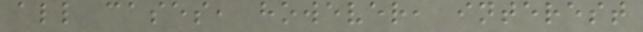all cases, however, interest
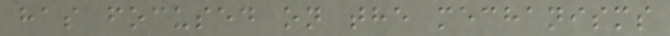has focused on the mechanisms
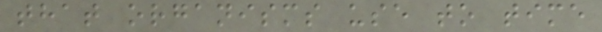that organisms use to time
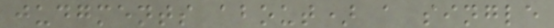judgments about) a single
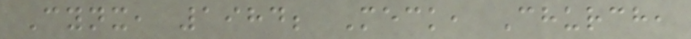Cynx, 1984; Meck, Church,
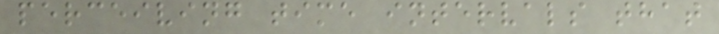perceiving time intervals that
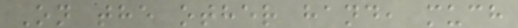On the other hand, much
